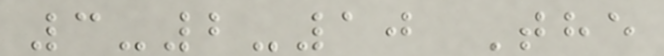3-2-10 The
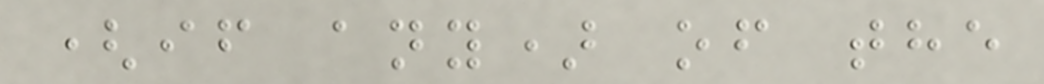(if any) of the
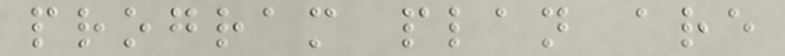program plan are
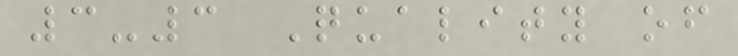3-3 Quality of
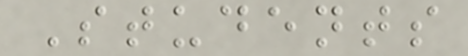Students
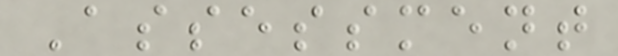Assessment
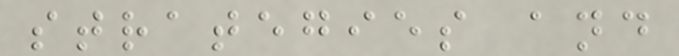strategies and
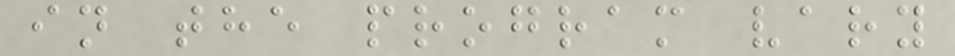in the program vary
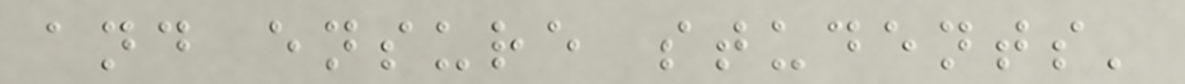and ensure students'
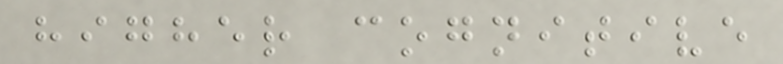higher cognitive
